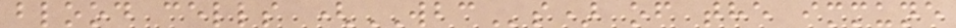blood cells (WBCs) of the immune
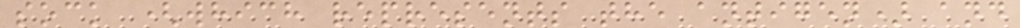sock (which represents the antigen) and
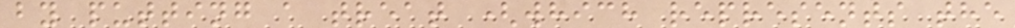by putting a treat (which represents the
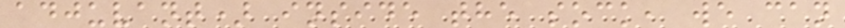adjuvant) inside the sock, we can
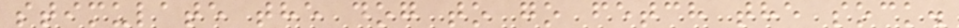stimulate the dog to go fetch the sock.
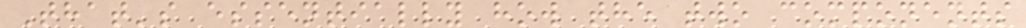That's essentially how the two components
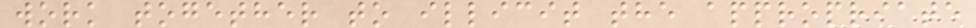work together to illicit the appropriate
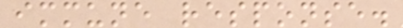immune response.
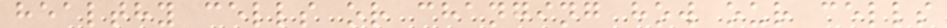healthy cells or changing how our cells
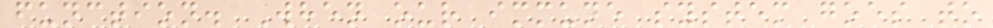function. When our immune system goes to
